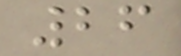26
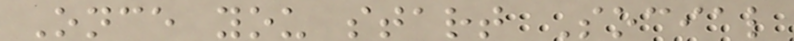Once you start Social
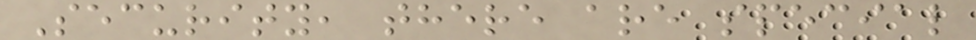Security, there are special
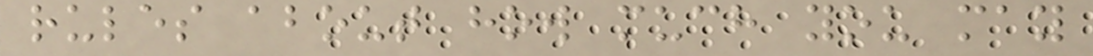rules about how much you may
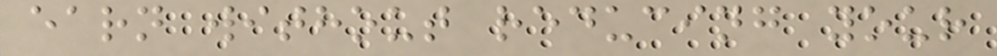earn without reducing your
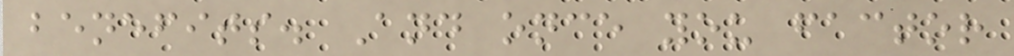benefits. And once you factor
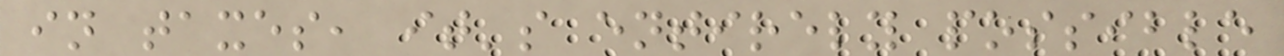in taxes, it's entirely possible
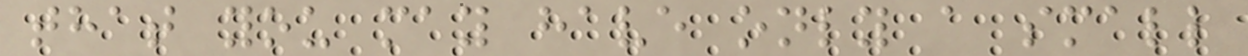that you may have only a small
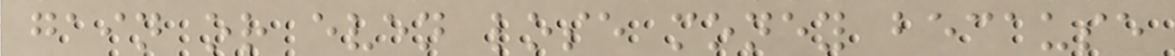gain or even lose money because
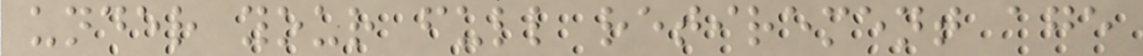under your full retirement age
